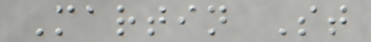Martin St
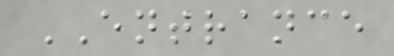ENTRANCE
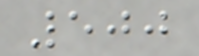500
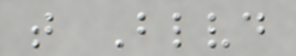t Blvd
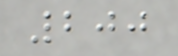200
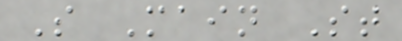S Main St
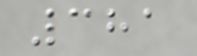381
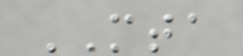MTA
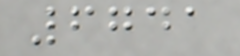6741
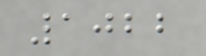1022
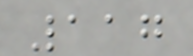117
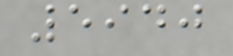5940
